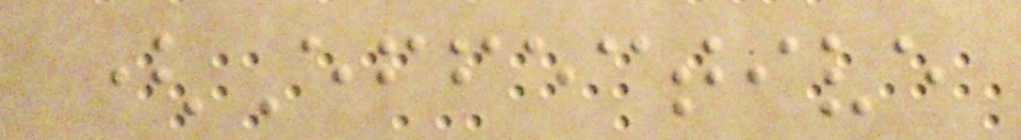(Effective
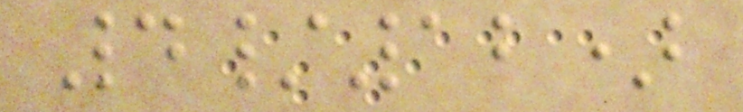4/12)
